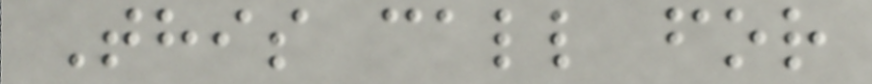This call for
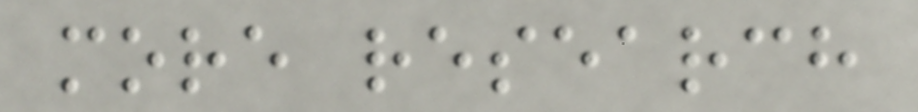more research
